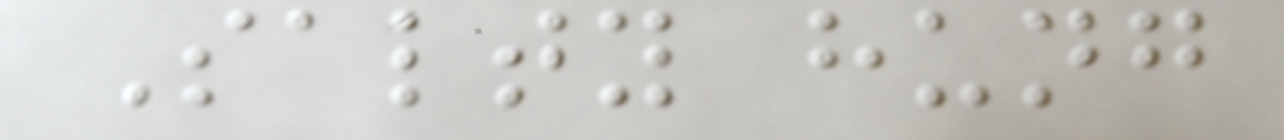Salty hung
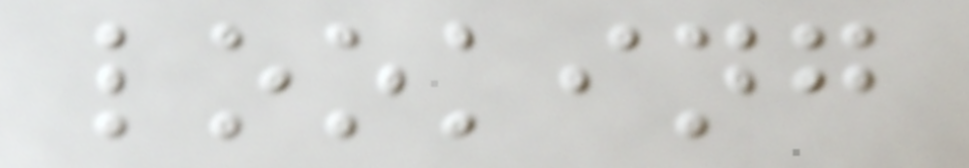looking
